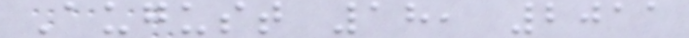August 18, 2011
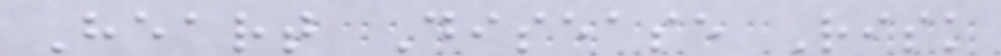Heart Disease Risk
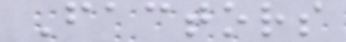Factors
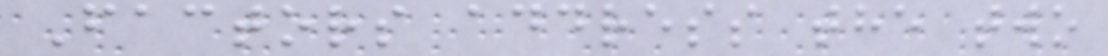Factors address the two
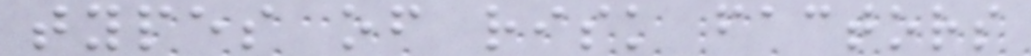types of risk factors
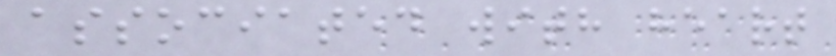associated with heart
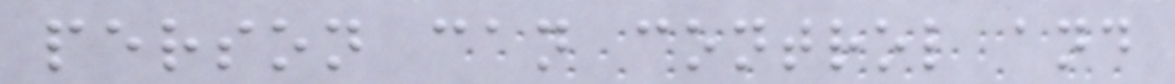person can control and
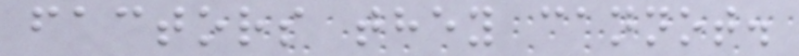factors they cannot.
